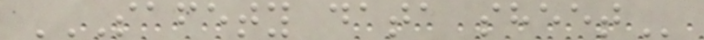SAFETY DATA SHEET
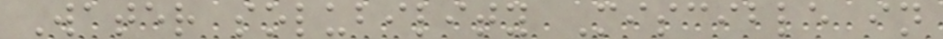Water solubility Miscible in
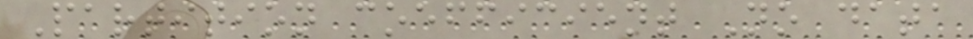Partition coefficient No data
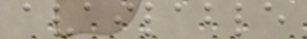available
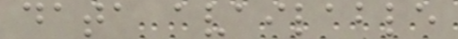data available
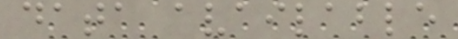data available
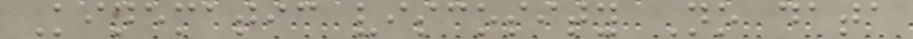Kinematic viscosity No data
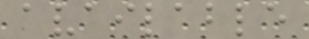available
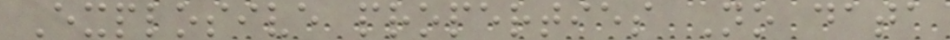Explosive properties No data
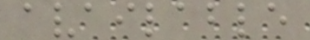available
